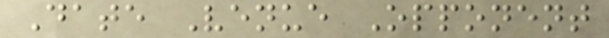Date Venue Opponent
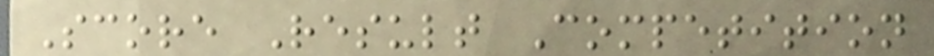Score Result Competition
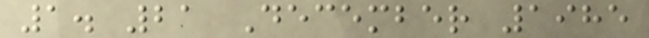1. 21 December 1985
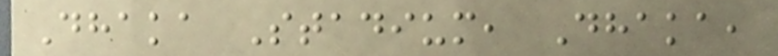Dhaka Stadium, Dhaka,
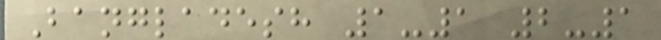Bangladesh 1-1 2-1
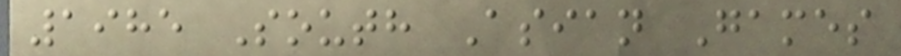1985 South Asian Games
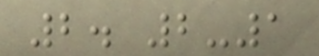2. 2-1
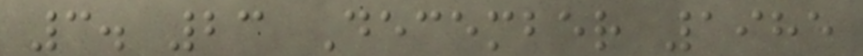3. 23 December 1985
